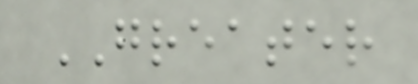GREATER
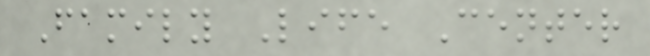Family Life Center
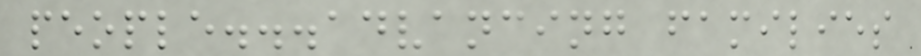people...advancing families
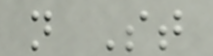n St
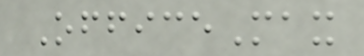OfficeMax
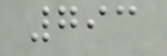793
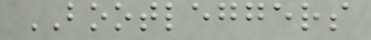BOOTLEGGERS
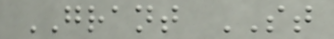GRANT ST
